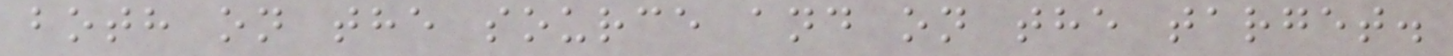both on the source and on the target.
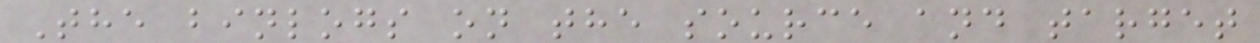The binlogs on the source and target
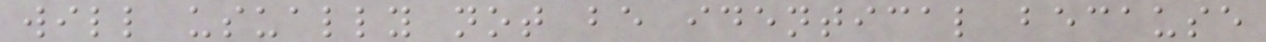will usually not be identical because
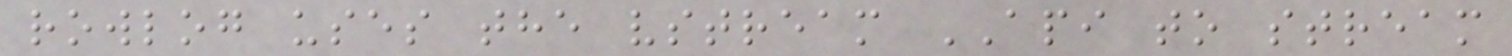rowlog uses the vstream API to stream
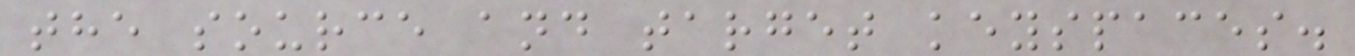the source and target keyspaces.
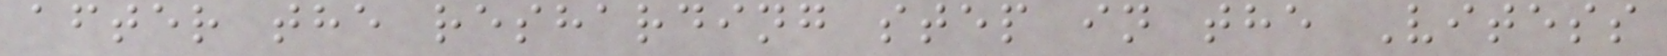after the resharding step in the Vitess
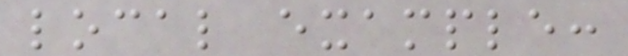local example:
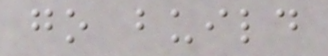go build
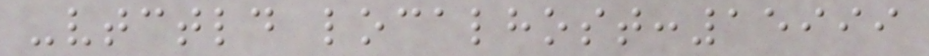-vtctld localhost:15999
